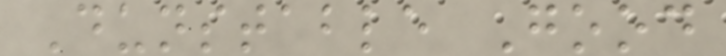Dunstable Good
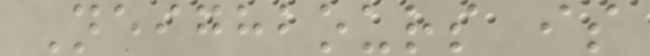Neighbours is
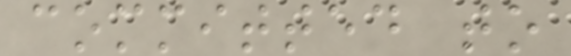committed to
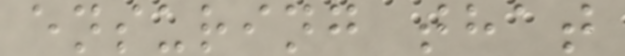ensuring that
